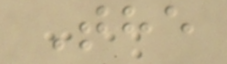The
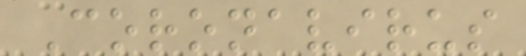Coronavirus
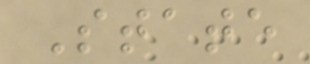State
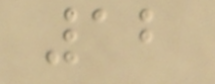12
